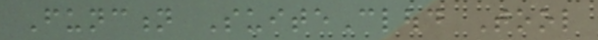Function SuiteCloud Tool
